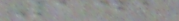141
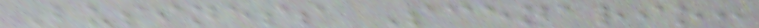Business Scenario:
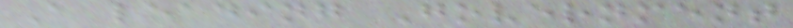A leading Government
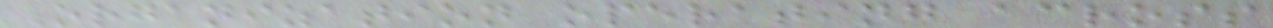Organization operating across
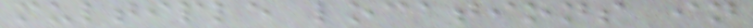multiple locations in
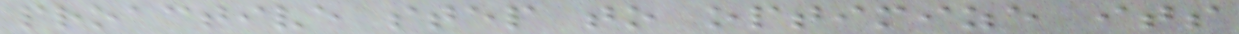proactive step to optimize its
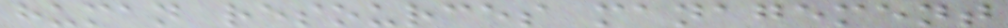human resources management
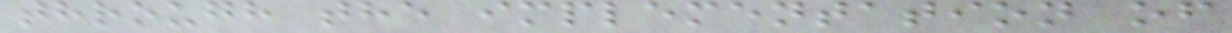through the implementation of
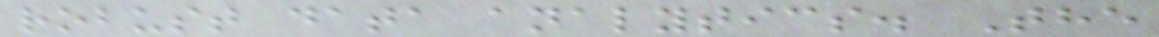robust data analytics. The
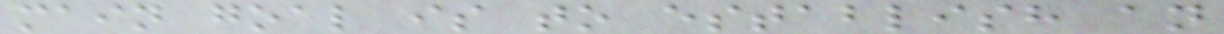main goal is to establish an
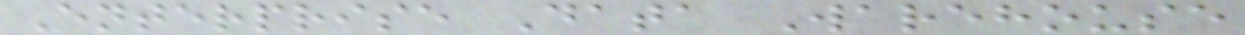Enterprise Data Warehouse
